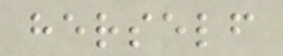herself
